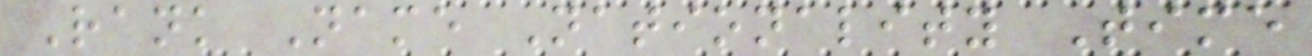Rank Name Nationality Time
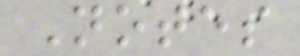Notes
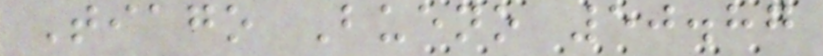Tiago Bueno 50.87
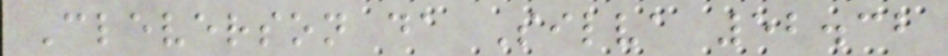Cleverson da Silva 52.32
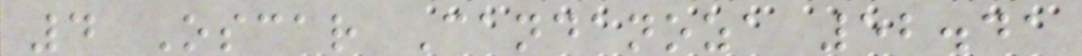4 Oscar Candanoza 52.41
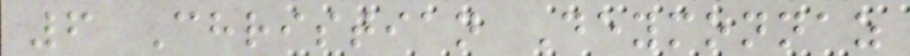6 Christian Deymonnaz
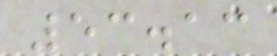53.13
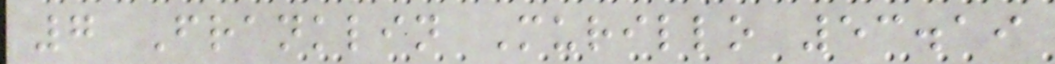7 Franklin Murillo 53.19
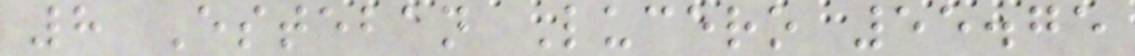8 Esteban Lucero 55.75
